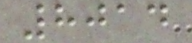8014
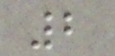2
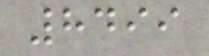8499
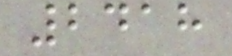2418
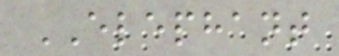ELEPHANT
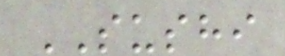SUSHI
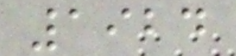1924
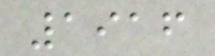1916
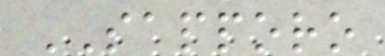SAPPORO
